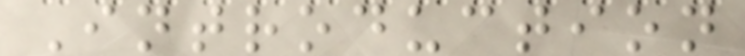Introduction
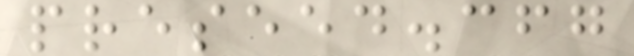preseed.cfg
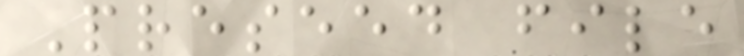Preseed file
